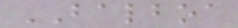BALBOA
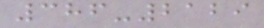386-2129
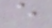e
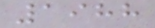1988
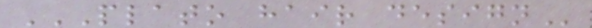PLATO HAIR DESIGN
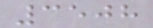3508
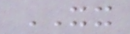XX
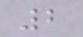2
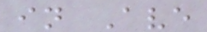in Ave
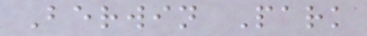Berwin Park
